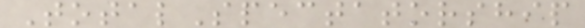TotalSpectatorship
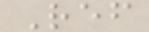Ref
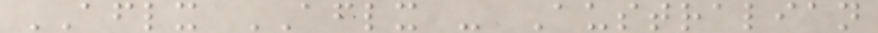AFLX AFLX - Australian
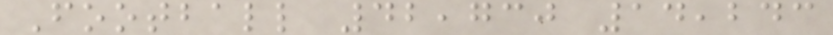Football 42,730 14,243
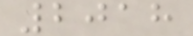2018
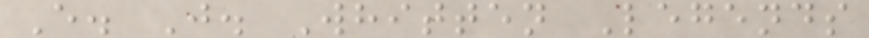E. J. Whitten Legends
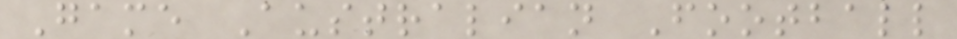Game Australian Football
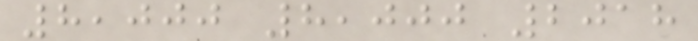8,000 8,000 2018
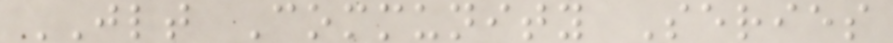JLT Community Series
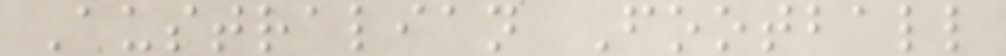Australian Football
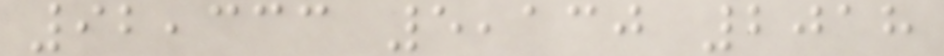92,333 5,130 2018
